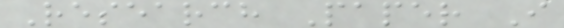Research Paper I
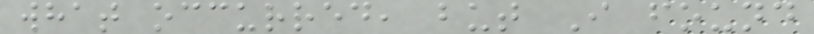what occurred, but I found
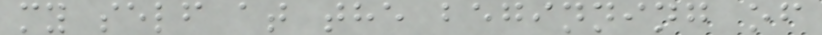my self at the beginning of
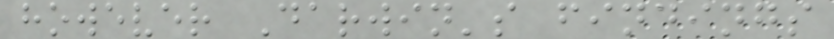however Darwin's findings
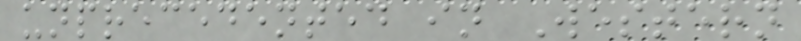unprecedented in Western
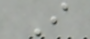I
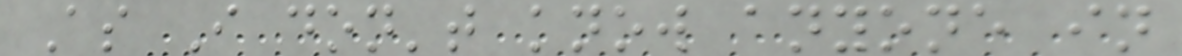As I don't know anyone in
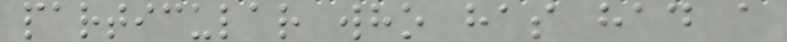particular who has had a
